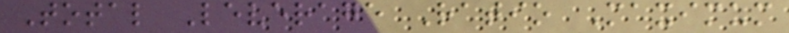Total Leverage Ratio Maximum
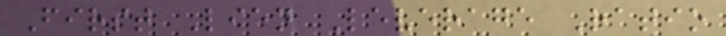First Lien Leverage Ratio
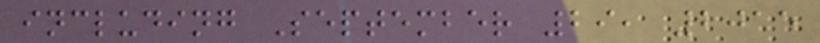including September 29, 2015
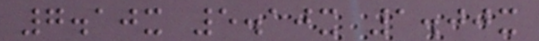7.10x 5.10x 1.00x
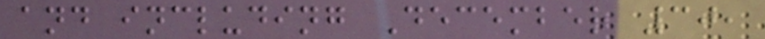and including December 30,
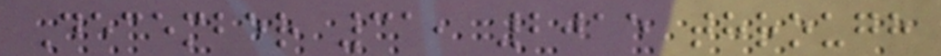December 31, 2015 through
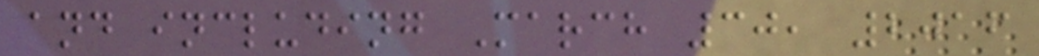and including March 30, 2016
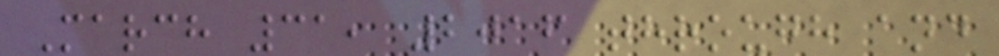March 31, 2016 through and
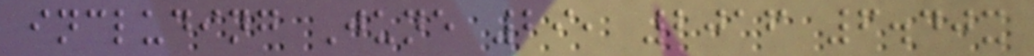including June 29, 2016 6.40x
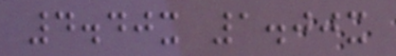4.40x 1.00x
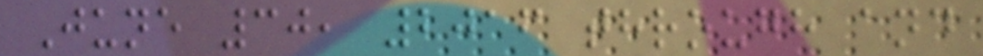June 30, 2016 through and
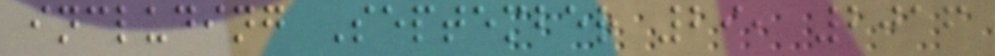including September 29, 2016
